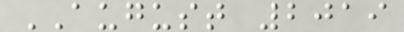AUGUST 2019
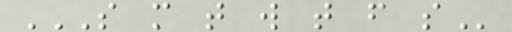S M T W T F S
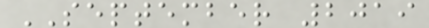SEPTEMBER 2019
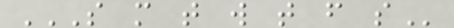S M T W T F S
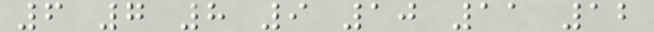6 7 8 9 10 11 12
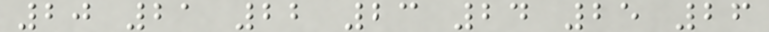20 21 22 23 24 25 26
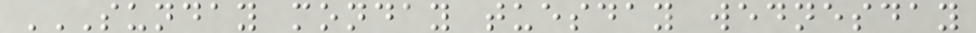SUNDAY MONDAY TUESDAY WEDNESDAY
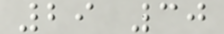29 30
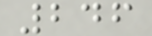246
